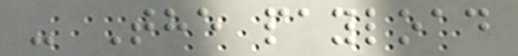- The payload
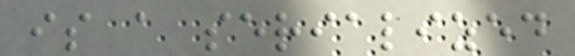is a serialized
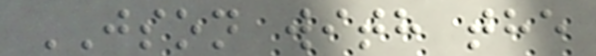JSON with the
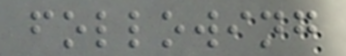following
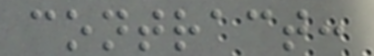contract:
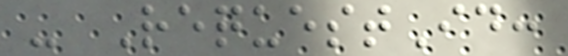- RequestId:
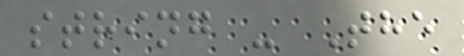string - The
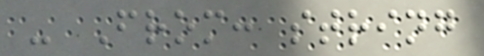- From: string
